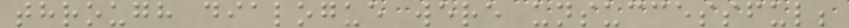through dialogue were unsuccessful;
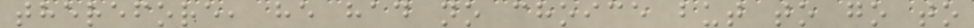therefore, he had no choice but to go to
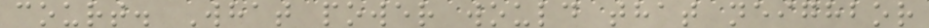court. What power would that neighbor
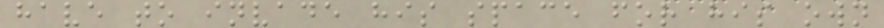have to invade his space for his own
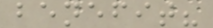benefit?
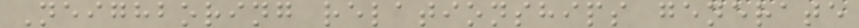Neighboring relationships generate
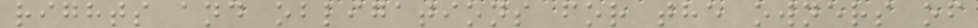rights and obligations for the owners of
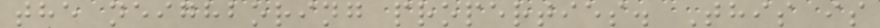the neighboring properties. This is
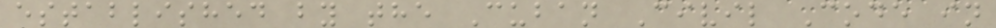established by the Cuban Civil Code in
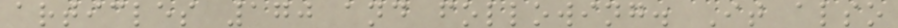articles 170 and following. It also
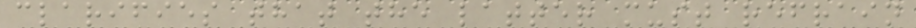clarifies that the latter must refrain
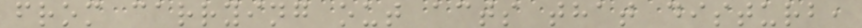from carrying out acts that disturb,
